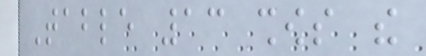Table 13 shows the
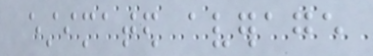estimated average
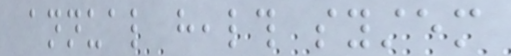annual health system
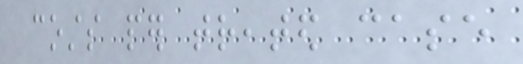costs per treated case
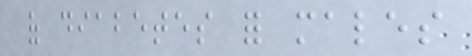of diabetes for males
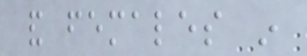and females in
